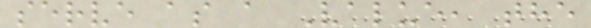serve as a Value, the
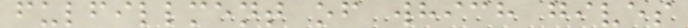fulfillment of which gives
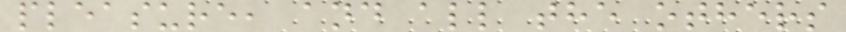pleasure, and all the others
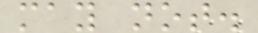may not.
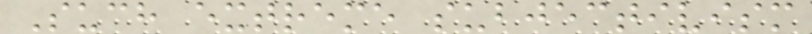Such extreme subjectivism
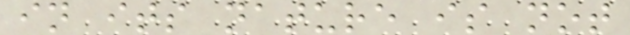in its nature is not
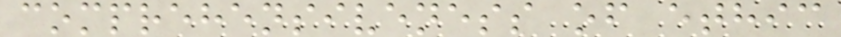comprehensiveness of ethic
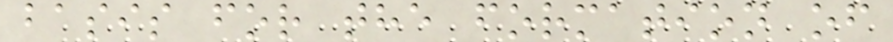basis for the formation of
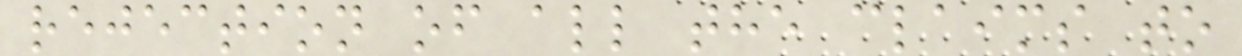rejection of all the claims to
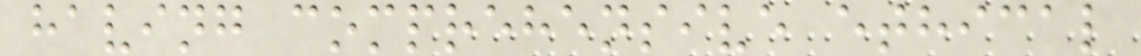having comprehensive ethical
